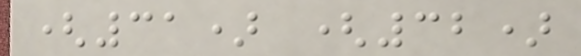(31) (32)
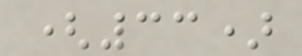(33)
